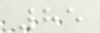85
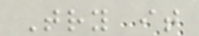Try it
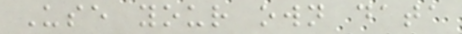Use your own data
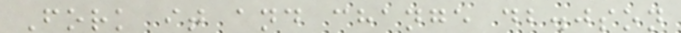Fork it and change db.json
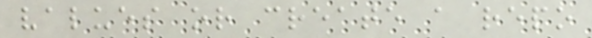values or create a repo
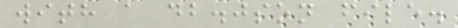with a db.json file.
